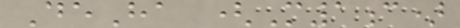DeHa (M1c)
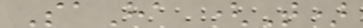SaHa (T)
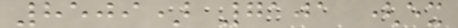8509) 7101 (ex
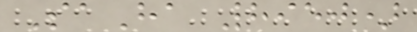SaHa 8950)
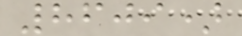8609)
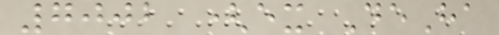7002 (ex DeHa
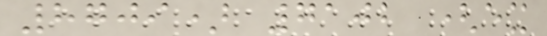8709) 7102 (ex
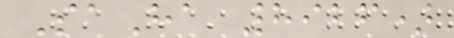SaHa 8926)
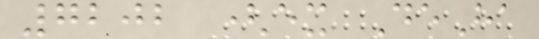7202 (ex DeHa
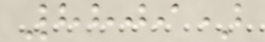8809)
